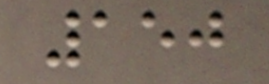150
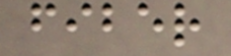fiber
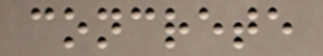concrete
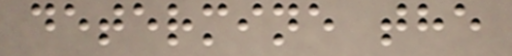determine the
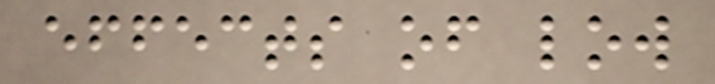effects of low
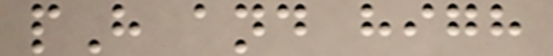pH and high
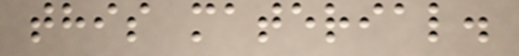this material.
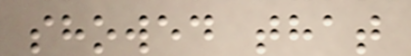showed that
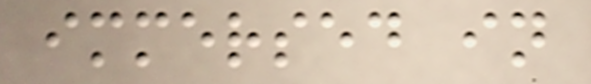immersed in
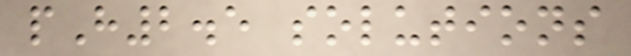pH2.5 solutions
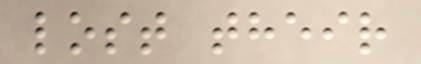lost their
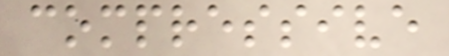compressive
